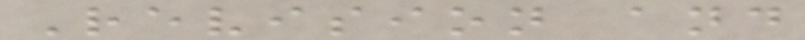Revision and
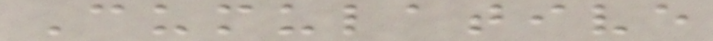Cumulative
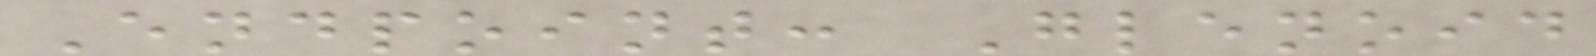Endpoint: Glenoid
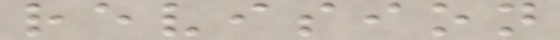revision
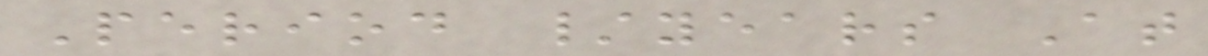Period /years At
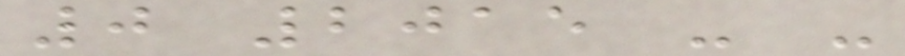0 2015 - -
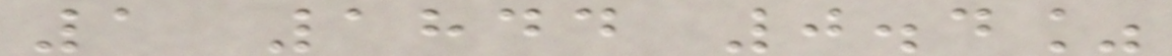1 1844 0.4%
